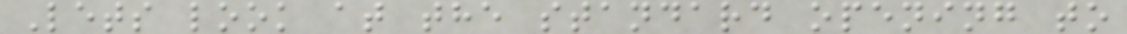Lets look at the standard opening to
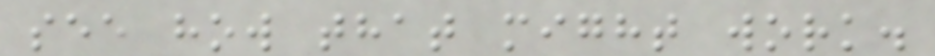see how that might work.
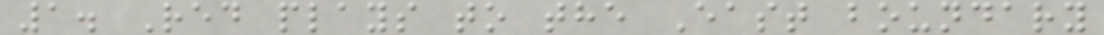1. Red plays to the East boundary
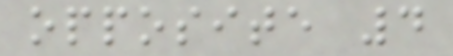opposite 4
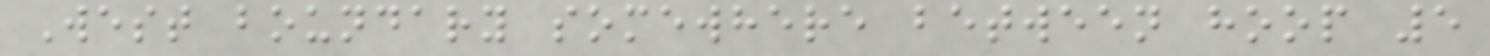West boundary somewhere between hoop 5
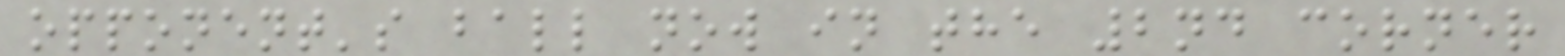opponent's ball now in the 2nd corner
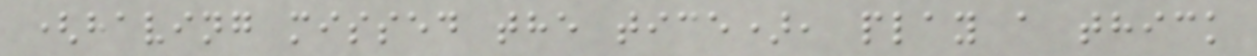(having missed the tice), play a thick
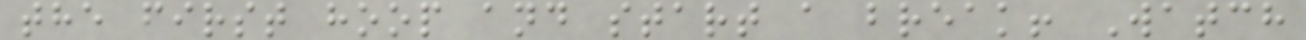the first hoop and start a break! Watch
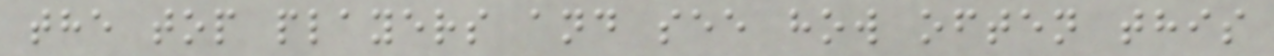the top players and see how often this
